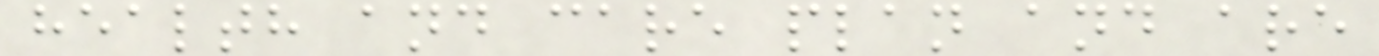health and care plan and are
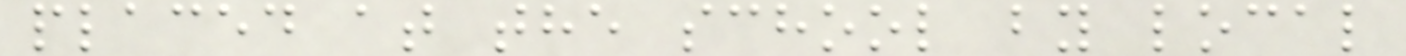placed at the school by local
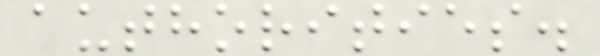authorities.
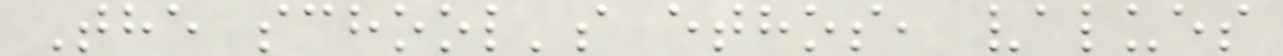The school's ethos, values
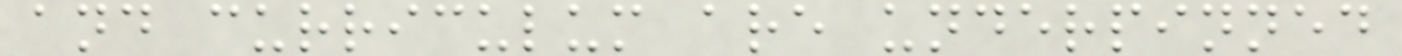and curriculum are underpinned
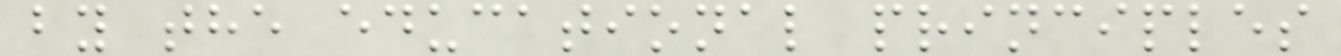by the educational principles
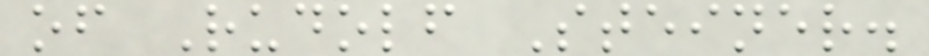of Rudolf Steiner.
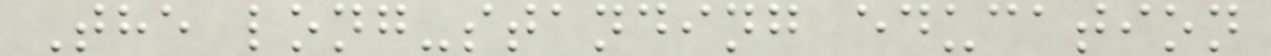The long-standing education
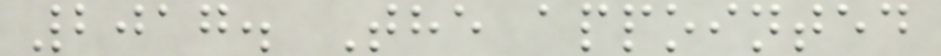2017. The appointed
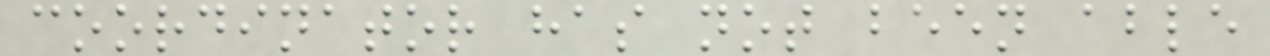coordinator has not been able
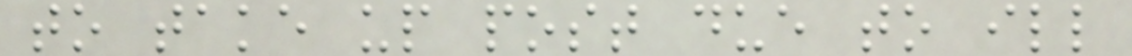to take up post due to ill
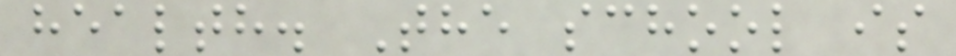health. The school is
